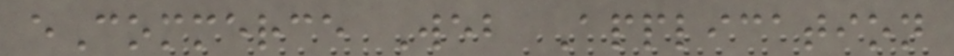eCommerce Web Application
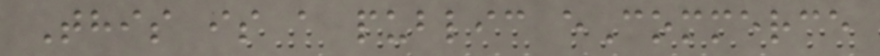This is a public eCommerce
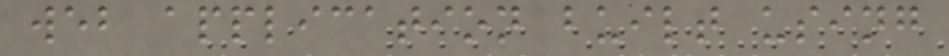web application built using
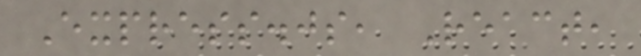Express.js, React,
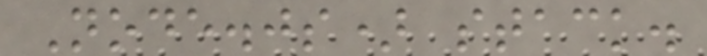Node.js) stack.
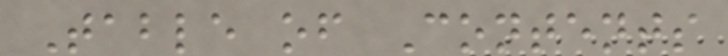Table of Contents
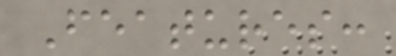Features:
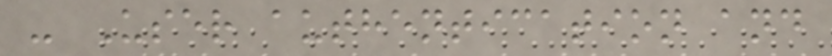- User authentication and
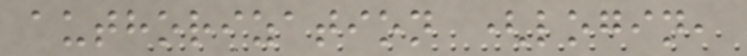authorization (login,
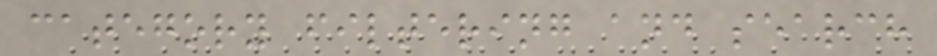category filtering and search
